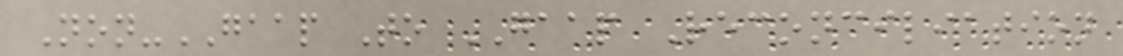Non-GAAP To GAAP Reconciliation
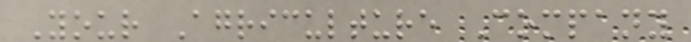Your Agriculture Company
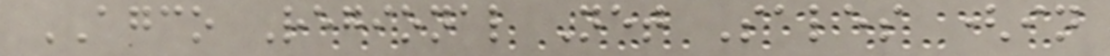AGCO Regional Net Sales (in
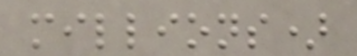millions)
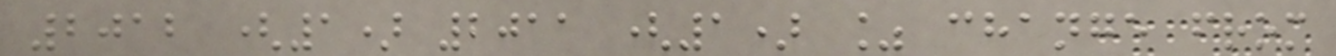2012 (1) 2011 (1) % change from
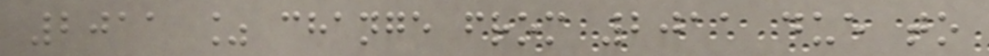2011 % change from 2011 due to
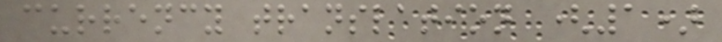currency translation (1)
